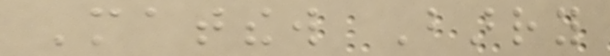Matthew Barry
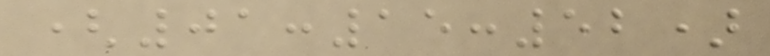(01:15:52)
